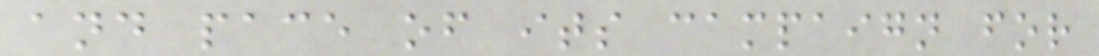and pace of its campaign for
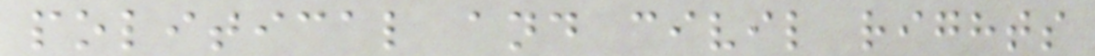political and civil rights
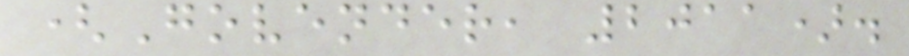(Govender, 2011).
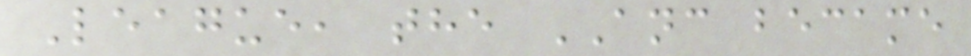League, the ANC became
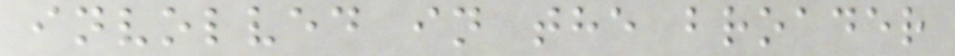involved in the broader
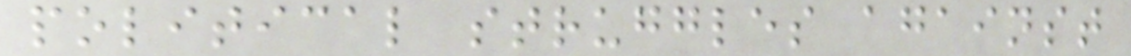political struggles against
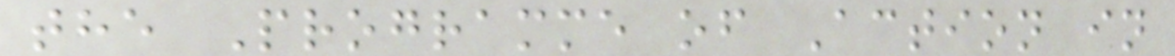the Programme of Action in
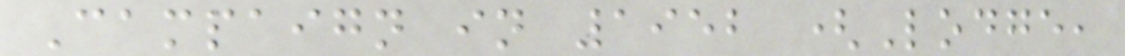Campaign in 1952 (Lodge,
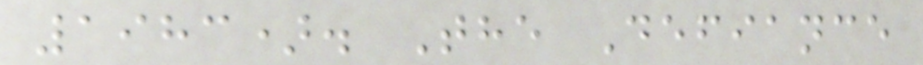1983). The Defiance
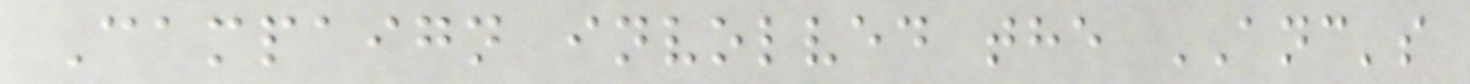Campaign involved the ANC's
